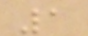1
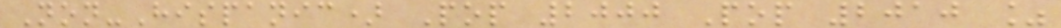Non-Hispanic) Pop 2000 Pop 2010 %
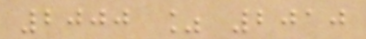2000 % 2010
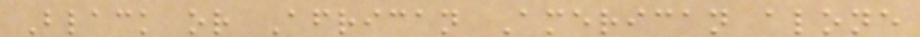Black or African American alone
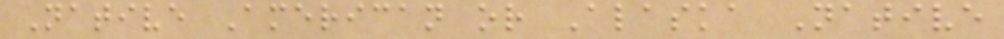Native American or Alaska Native
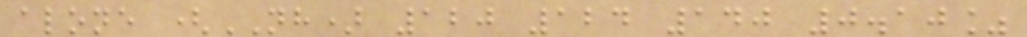alone (NH) 120 124 140 0.10%
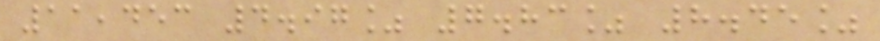11,453 4.97% 7.83% 8.45%
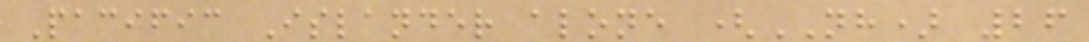Pacific Islander alone (NH) 26
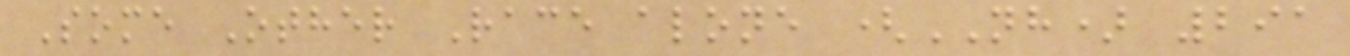Some Other Race alone (NH) 291
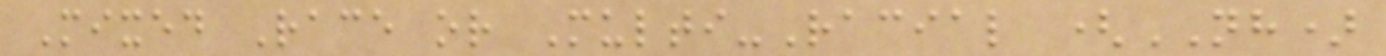Mixed Race or Multi-Racial (NH)
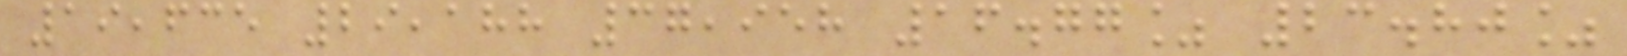19,635 29,188 37,958 16.77% 23.80%
